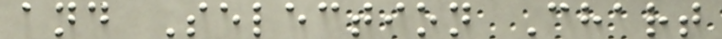and Selection Chart
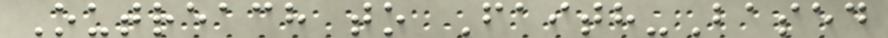Outreach to Faith-Based
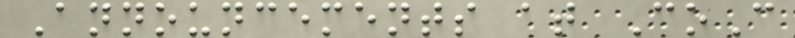Announcements at CoC
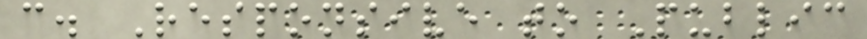c. Responsive to Public
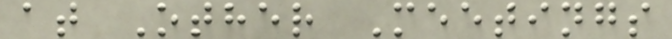at Other Meetings
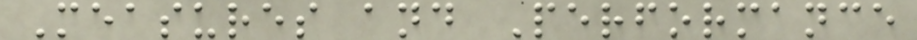Measures and Performance
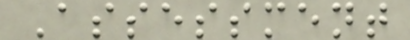Assessment
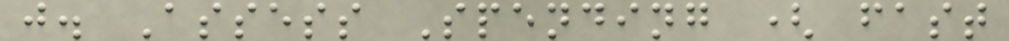j. Assess Spending ( fast
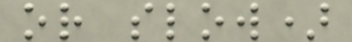or slow)
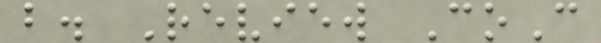b. Review CoC
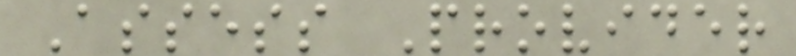Assess Provider
